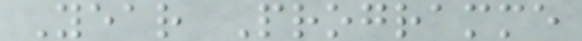Year Programme
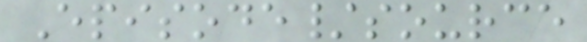Episode/source
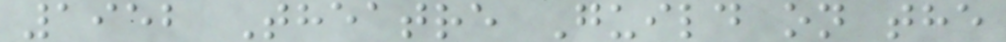1952 Theatre Guild on the
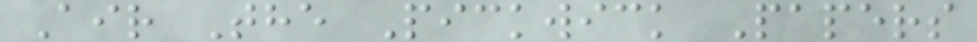Air The Pickwick Papers
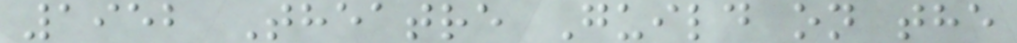1952 Theatre Guild on the
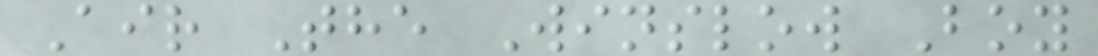Air The Winslow Boy
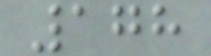178
